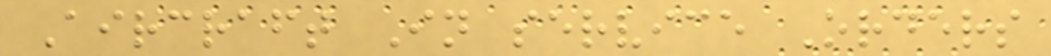Aircraft In service Orders
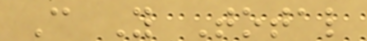C Y Total
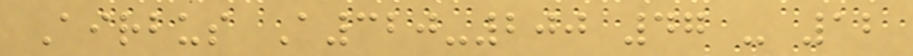Airbus A320-200 47 - 12
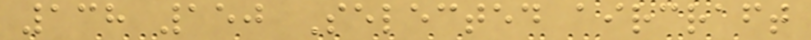138 150 Selected aircraft
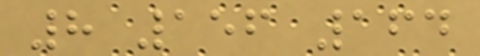8 156 164
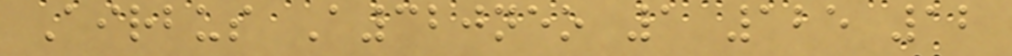Airbus A320neo 1 125 12
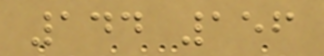144 156
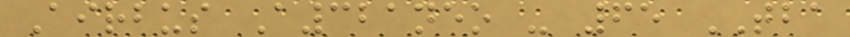Airbus A321neo - 65 TBA
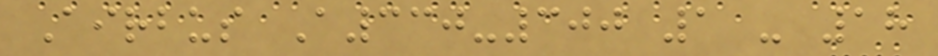Airbus A330-300 1 - 18
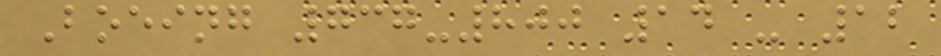Boeing 737-800 14 - 12
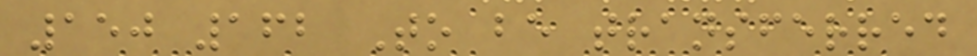150 162 To be transferred
